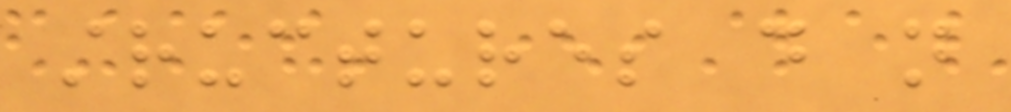structures do not
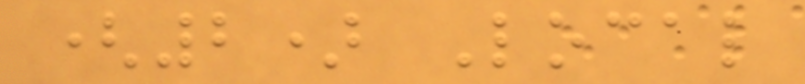(2) Local
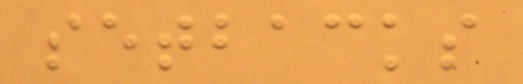setbacks
